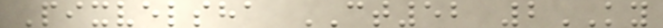Pixvelsha CT52 2KY
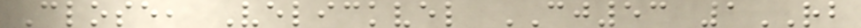Close, Velickvel CJ53 1RB
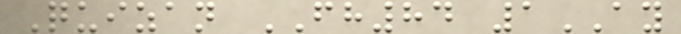Quizan FH84 1AY
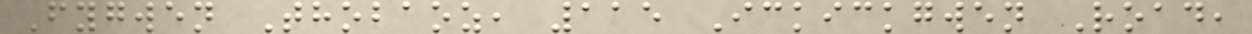Fygwen Thobaoz, 115 Ickickgwen Road,
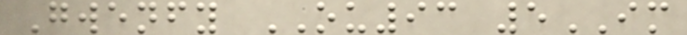Gwenfy OU93 5IM
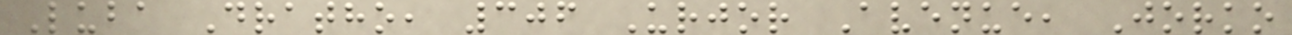Luba Dratho, 306 Urjor Avenue, Jorko
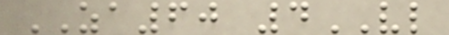ZA60 4VL
